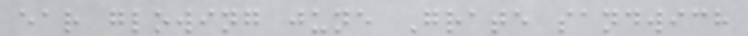ear glowing june Grate sandwich
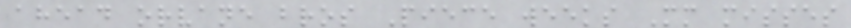ahead orvane bros Piece weeks Mm misses
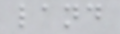land
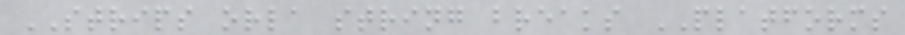STRIPS orla string breaks PLATFORMS
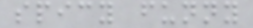spicy funny
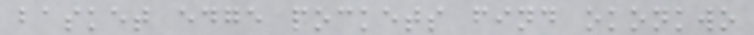basket edge pockets find okonkwo
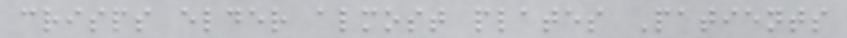crisps elder almost plates Patients
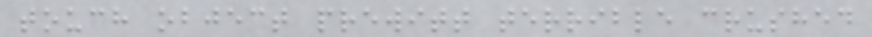touch object prewitt terrible crushed
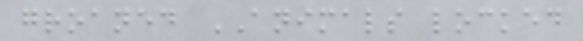groaned ANIMALS locked
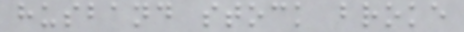husband stock broke
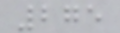275
